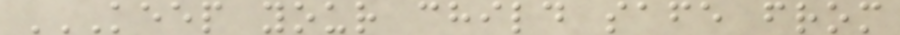KEEP YOUR CHILD SAFE FROM
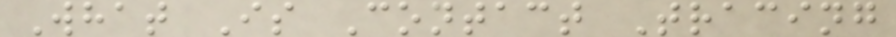What Is Contact Tracing
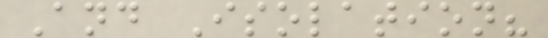And Isolation?
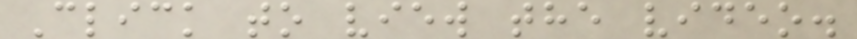Click to view the video.
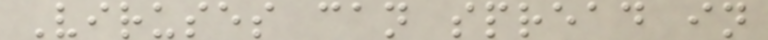Viruses can spread in
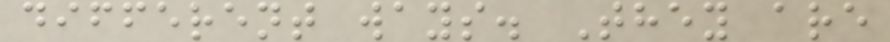different ways. They are
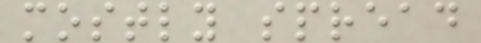mostly spread
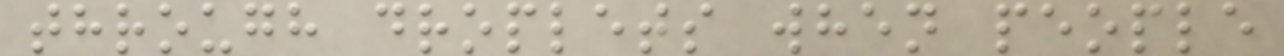through droplets when people
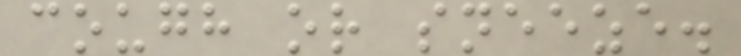cough or sneeze.
